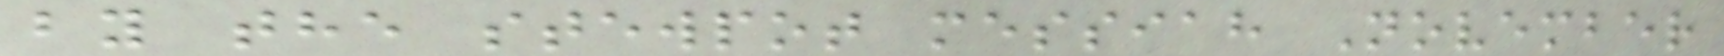by the stewpot messiah November
